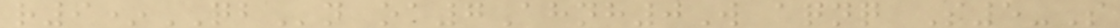r9*QBn oa7Ahnh0W aqnq S5-S
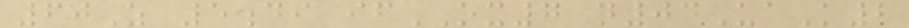60Z 5di ifOX7 n04UaK2
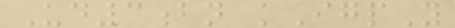Ud3bn kIgpY
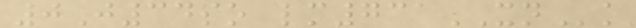0J34so lm731XNk
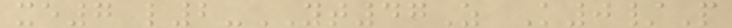xe7 l2-YT47Z K0/P
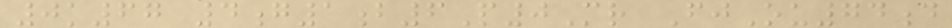0k67 4g1b6P0Mr FjOu74d
